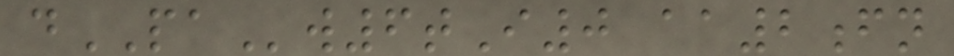dPAw6tI0 aa2fn
